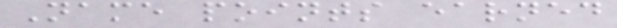Name points earned
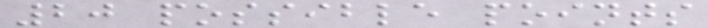20 possible points
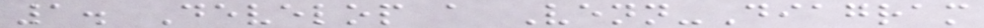1. Develop a Venn-Diagram
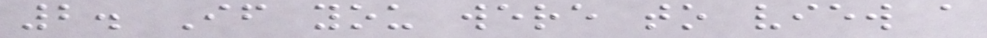2. If you were to view a
